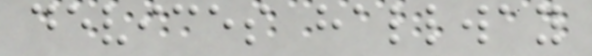devices hallway
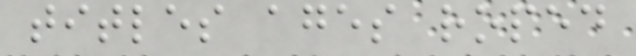titles ages roped
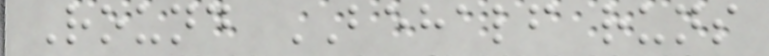Round BEHALF runs
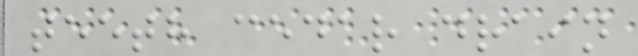teeth cedar drain
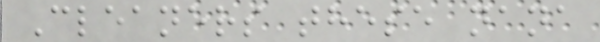Cleaners these nana
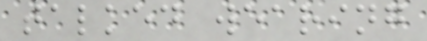talked wearing
